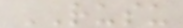RUSU
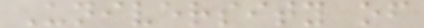University of
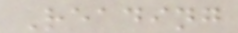Reading
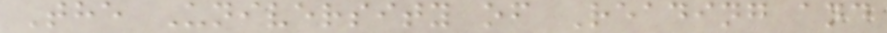The University of Reading and
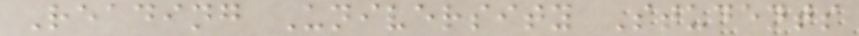Reading University Students
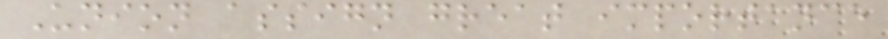Union assign great importance
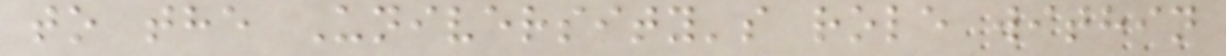to the University's role within
